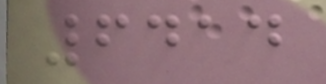6414
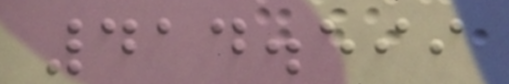414.599
